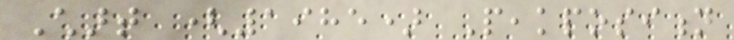Chart (1985) Peakposition
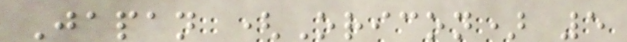Japan (Oricon) 5
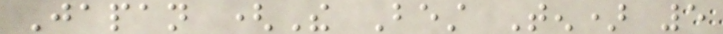Japan (The Best Ten) 5
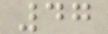47
